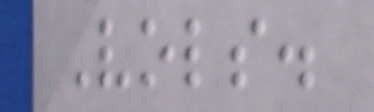Vols.
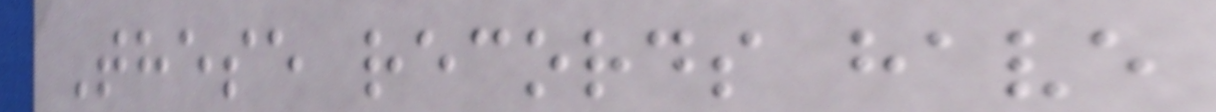These records have
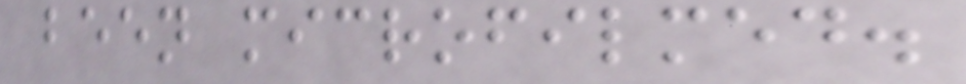been microfilmed.
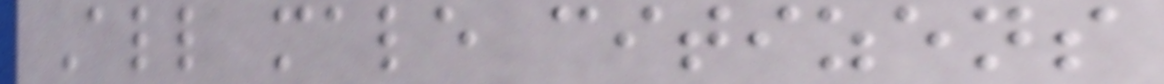All male citizens
